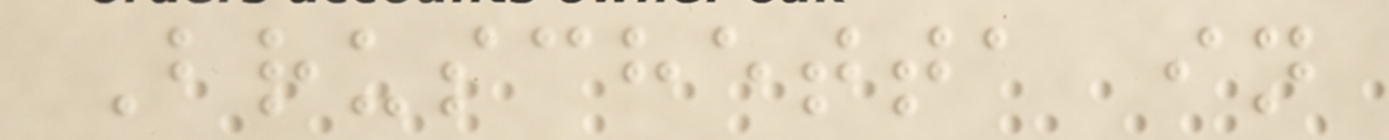Bruschetta in
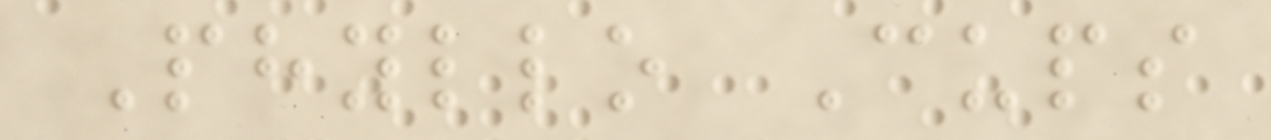Phyllo Cups
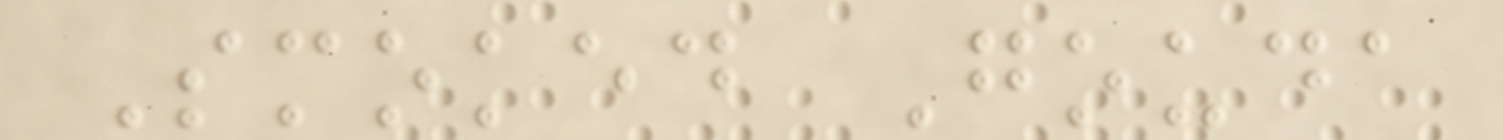Smoked Gouda
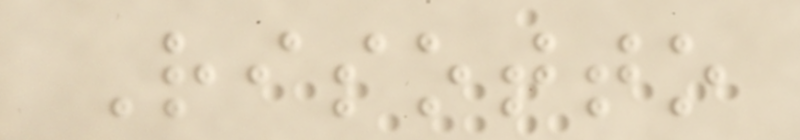Risotto
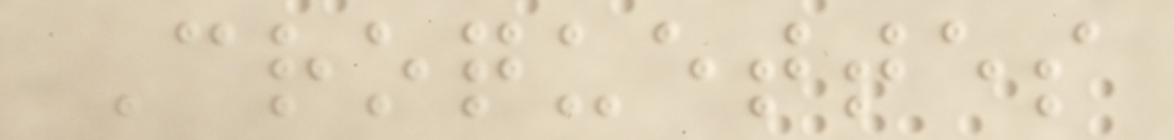Croquettes
